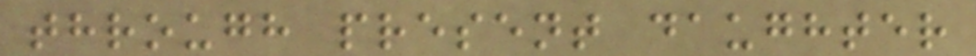through present daughter
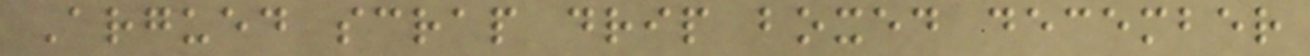Argued scrap drip boxed december
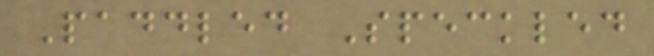Paddled Speckled
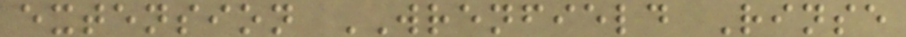extension WRENFIELD Rinse
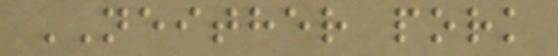NEITHER pork
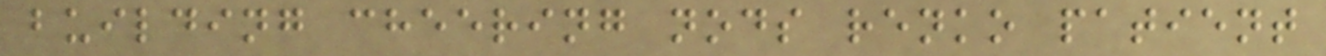building cheering nods renko patient
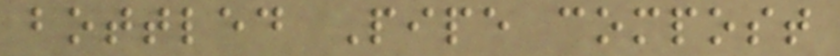bottled Pipe compost
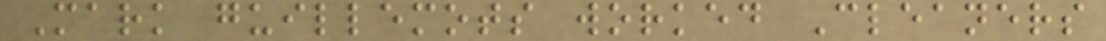Mark guillemots worked Cleaners
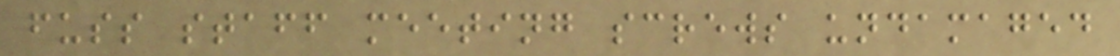fuss staff meeting screws undamaged
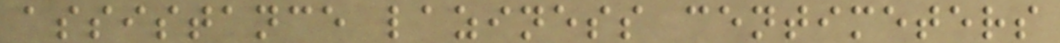assistance laziness centimeters
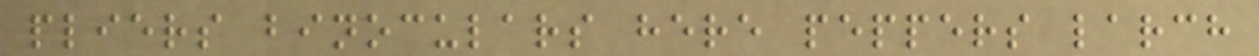pliers binoculars here peppers larch
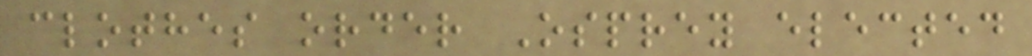clothes order Osprey elected
